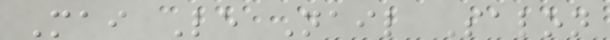Mai Le Nail Salon
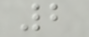2
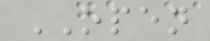OPEN
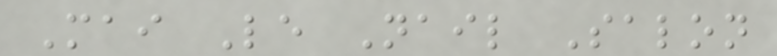Mai Le Nail Salon
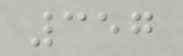357
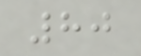80
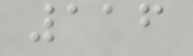116
